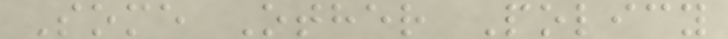Some Other Policy
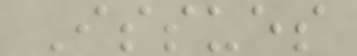Issues
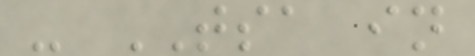- TSA in
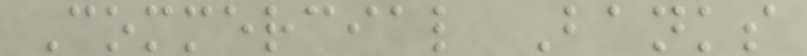Commercial Banks
